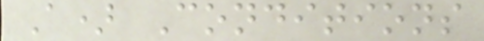A) Conditions
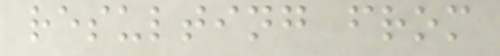resulting from
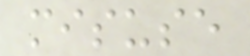misuse
